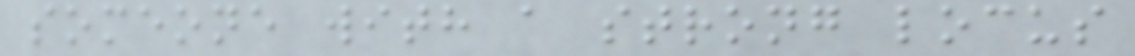someone with a strong locus
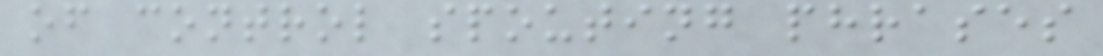of control spouting phrases
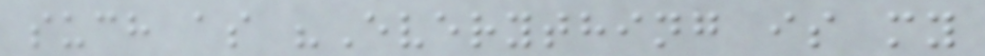such as "Everything is my
